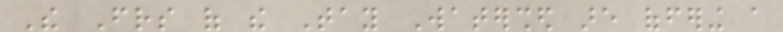The Friends of the Tay Watershed are offering a
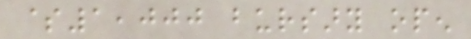$1,000 bursary open
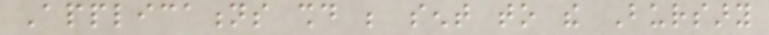Applications should be sent to the Bursary
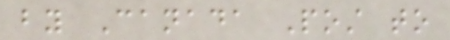by Canada Post to
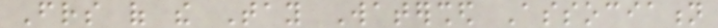Friends of the Tay Watershed Association
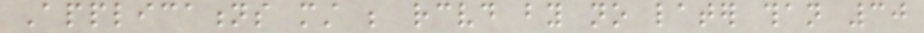Applications must be received by no later than 30
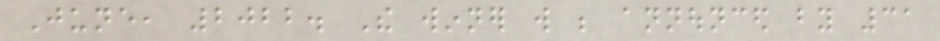June, 2022. The winner will be announced by 31
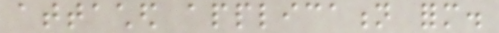attached application form.
